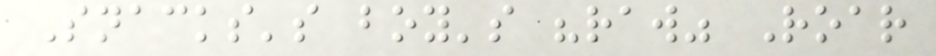Snacks's boy's "raw" Roar
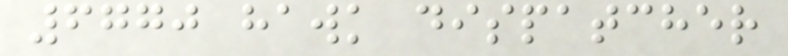6770 hawk dispatcher
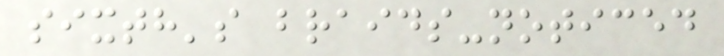sixth's braids-noticed
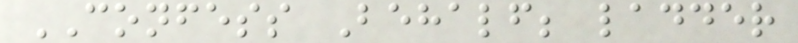CONFESS Behalf; ladder
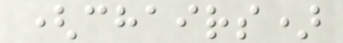(chairs)
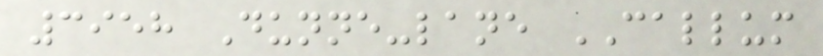3958 Dunne-lane CALLUM
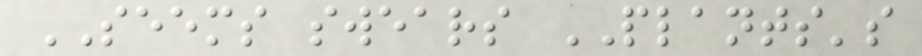SEEMS swears PLANTS's
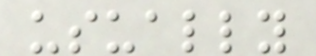usually
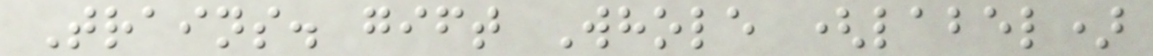Trains. gift Whole (label)
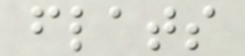flats
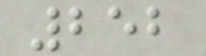252
